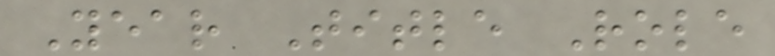Year Title Role
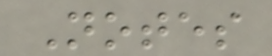Notes
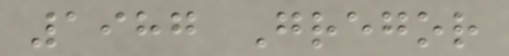1987 Gregor
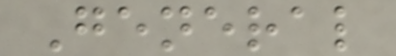General
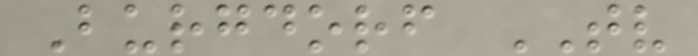Burgdorf TV
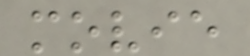movie
